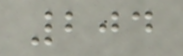204
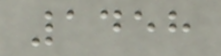1458
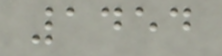1454
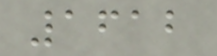1612
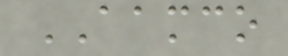AAMCO
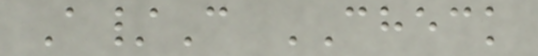A/C CHECK
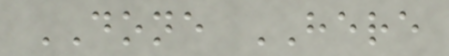DONE HERE
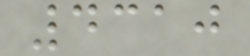4310
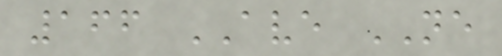166 AVE NE
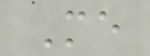Me
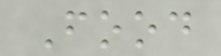Food
